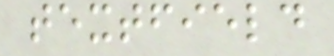textfield
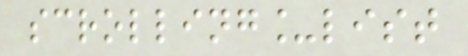scrolling_list
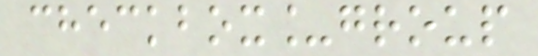checkbox_group
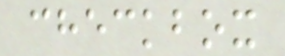checkbox
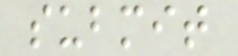submit
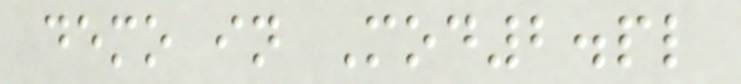demo in Mod2.pl
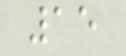15
